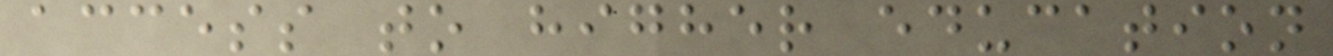access to higher education
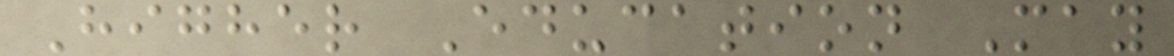Higher Education May
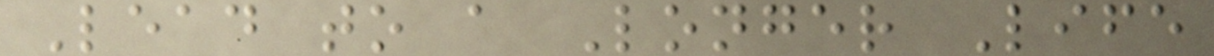Lead to a Longer Life
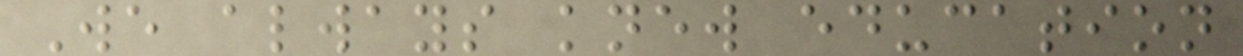We always knew education
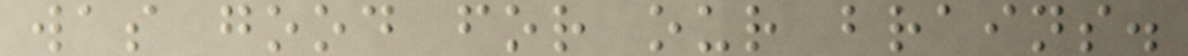was good for our brains.
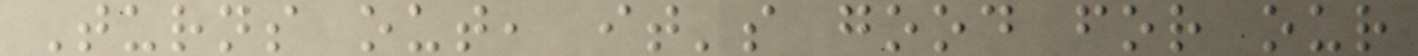Turns out, it's good for our
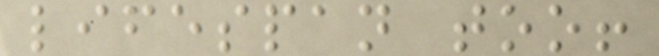lifespan too!
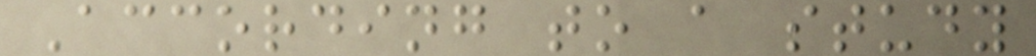According to a study
